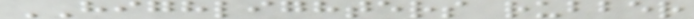HIGHLIGHTERS rubber
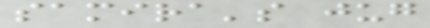samira's jug
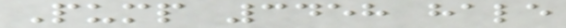Pump 3458 hale
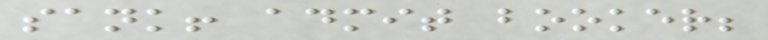sank! admit booker;
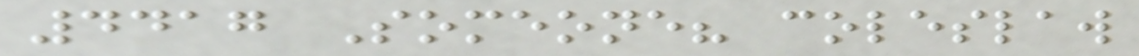4417 Someone? coleslaw
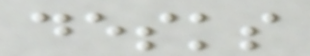desks
